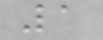1
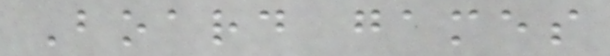Board games
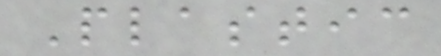Plastic
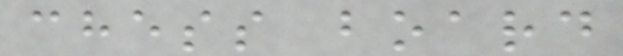chess board
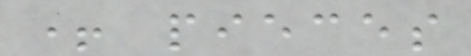+ pieces
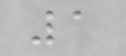1
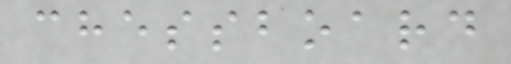chessboard
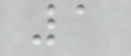1
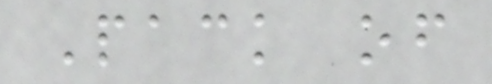Pack of
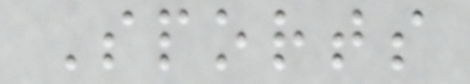Sports
